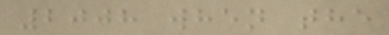2008 when the
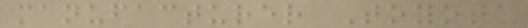manufacturer Toyota
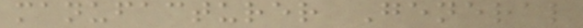manufacturer General
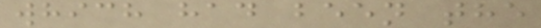which had been the
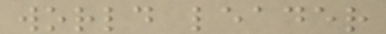world leader
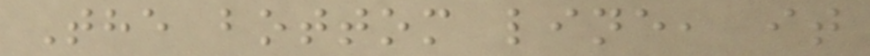The bottom line, it
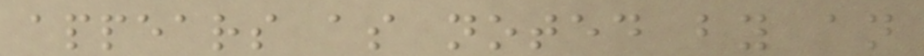appears as noted by an
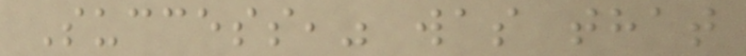Success," was that
